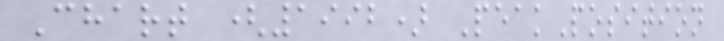Chart (1992) PeakPosition
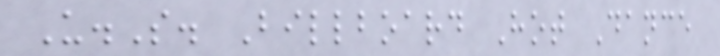U.S. Billboard Hot Dance
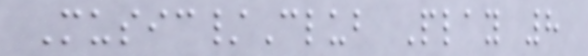Music/Club Play 8
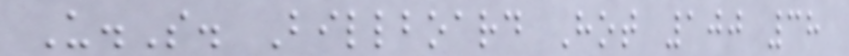U.S. Billboard Hot 100 38
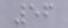56
